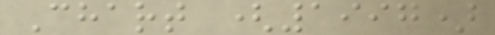Chart (1997)
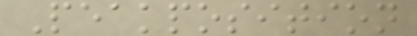Peakposition
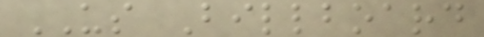US Billboard
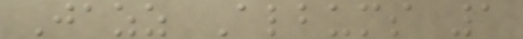Jazz Albums 1
